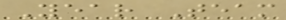Year Team
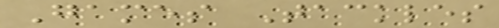Games Tackles
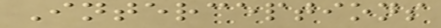Interceptions
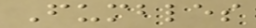Fumbles
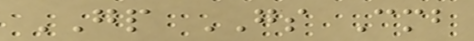GP GS Cmb
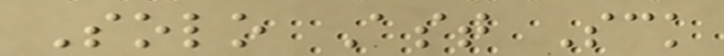Solo Ast Sck
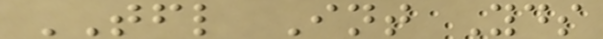TFL Int Yds
